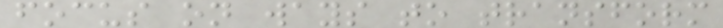focus on ways to transform
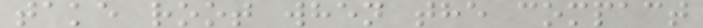take root when the compact
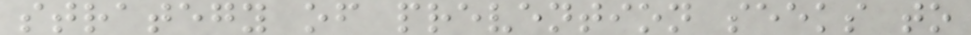strategy of prevention seeks to
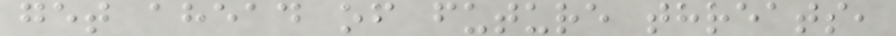get ahead of future threats,
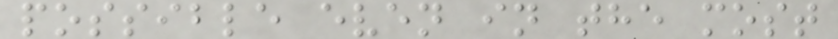possible even in the most
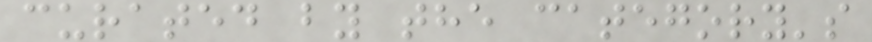curated by the category's
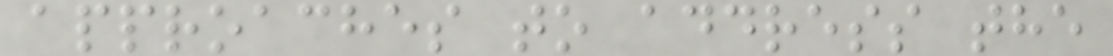approaches to address the
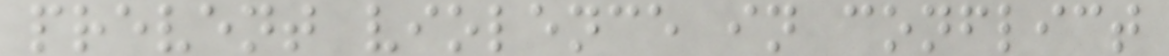prevent violence in conflict
